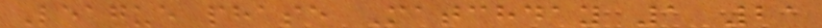League phase Matchday 1 21
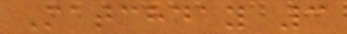Matchday 3
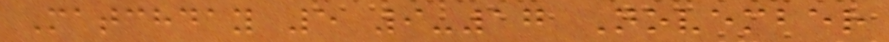Matchday 5 9-17 November
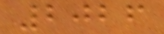2026
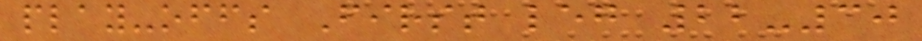play-offs First leg 22-30
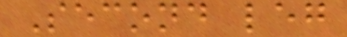Second leg
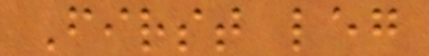First leg
